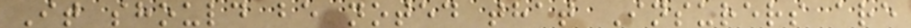It should be noted that Insurers are
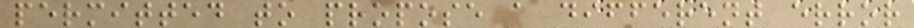permitted to propose a different error
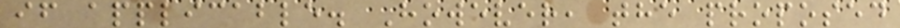if applicable. However, the proposed
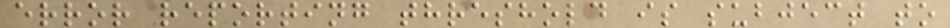error reporting threshold is subject to
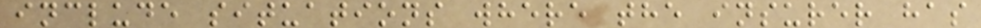include situations where the insurer has
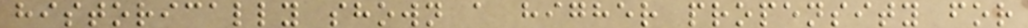historically shown a higher propensity for
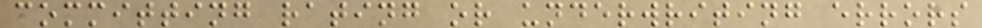committing rating or underwriting errors
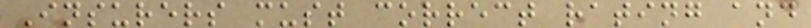Insurers must correct rating and
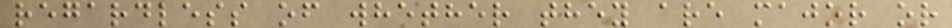regardless of whether they are major or
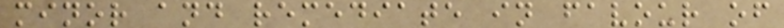minor and remediate in favour of
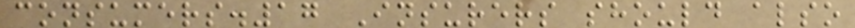consumers.17 Insurers should also
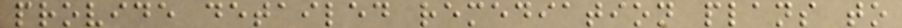provide detailed remediation plans to
